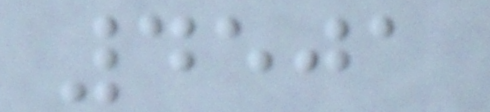4501
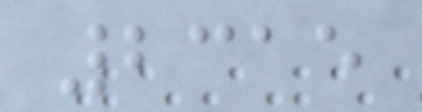2315
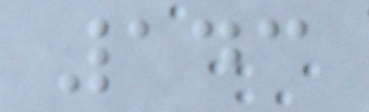143
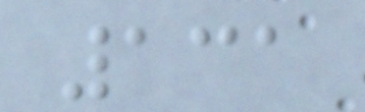131
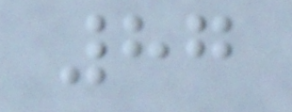87
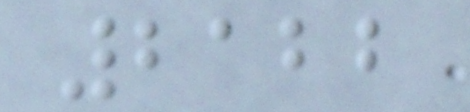2122
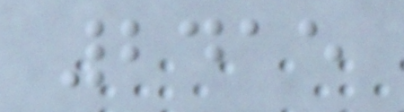2415
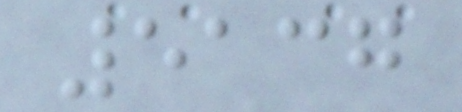5137
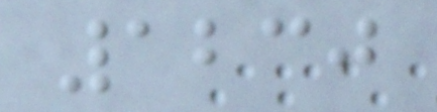1230
